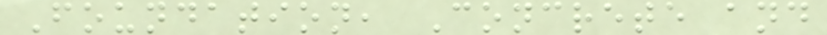Foundation, Concrete and
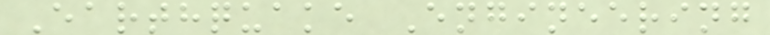Earthquake Engineering
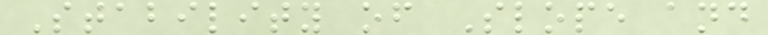Stability of Slope and
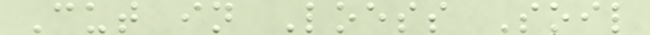Cut in Loess Soil
